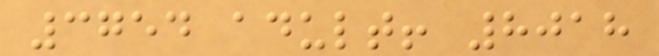3754 adult! 8018
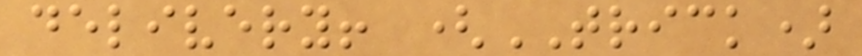delivery! (TRICK)
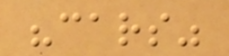"cars"
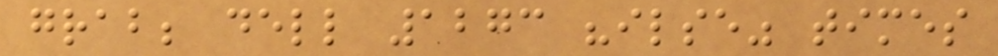grab; dell 1273 "ilse" times
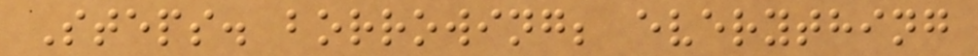Steps. borrowing; everything
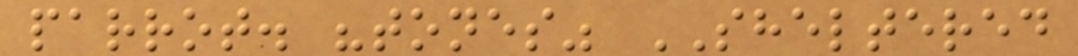parrot. "tones" SHELTERED
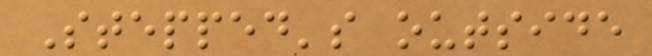Stepped's outside
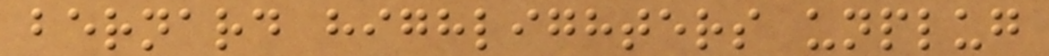bernard highlighters unplug
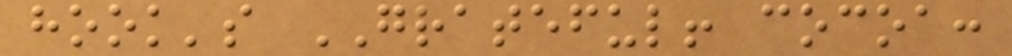hook's GRATEFUL! cocoa:
